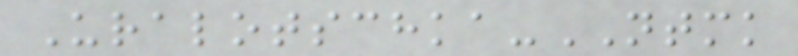Uralotschka-NTMK
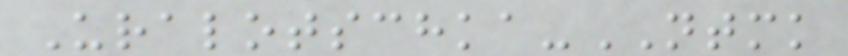Uralotschka-NTMK
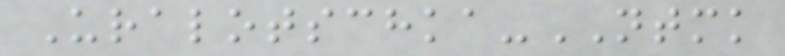Uralotschka-NTMK
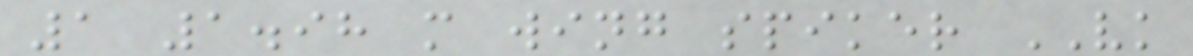1 1.98 m wing spiker VK
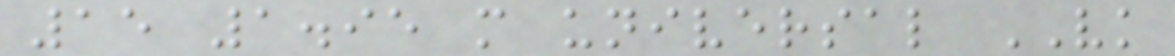15 1.95 m universal VK
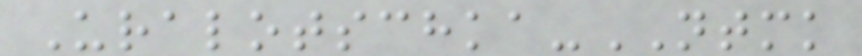Uralotschka-NTMK
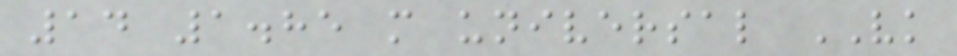14 1.85 m universal VK
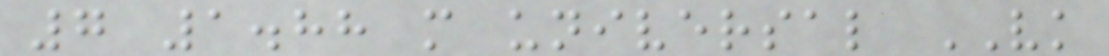7 1.88 m universal VK
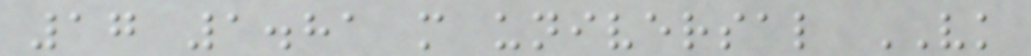17 1.81 m universal VK
